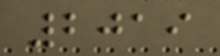2019
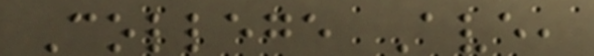College Ave,
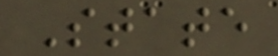State
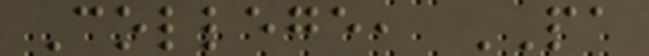College, PA
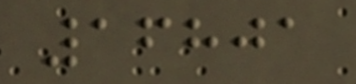16801
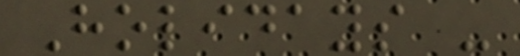Holidays -
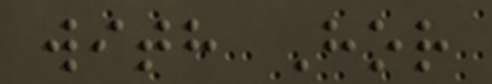with Hor
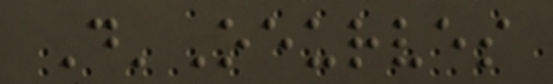D'Oeurves
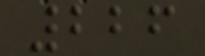226
